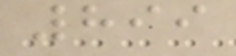899
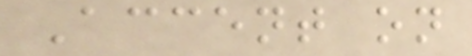Accent on
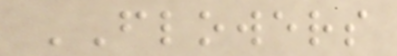FLOWERS
